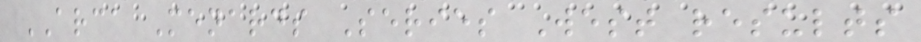ARCA Menards Series West results
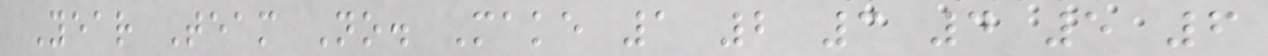Year Team No. Make 1 2 3 4 5 6
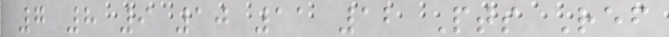7 8 9 10 11 12 Pts Ref
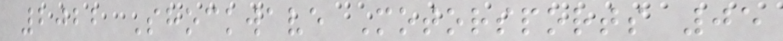2022 Shockwave Motorsports 05
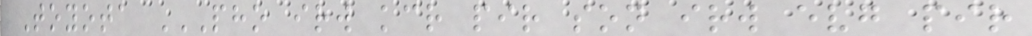Toyota PHO IRW KCR PIR SON IRW EVG PIR
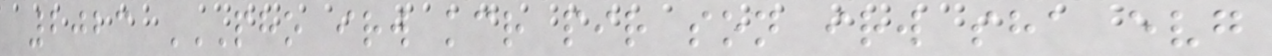2023 PHO IRW KCR PIR SON IRW SHA EVG
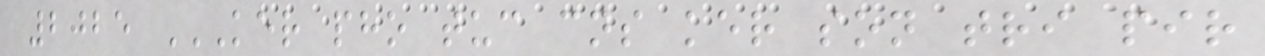2025 KER PHO TUC CNS KER SON TRI PIR
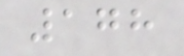178
